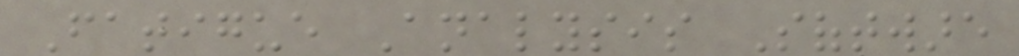Fatigue Analysis Software
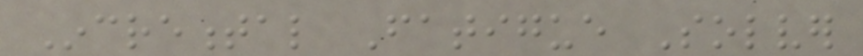Incremental Fatigue Solver
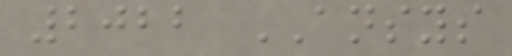2022 ANSYS
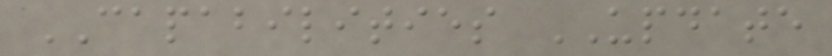CAPABILITIES UPDATE
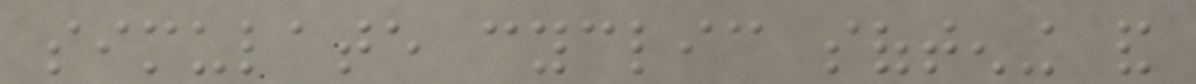simulate cyclic softening and
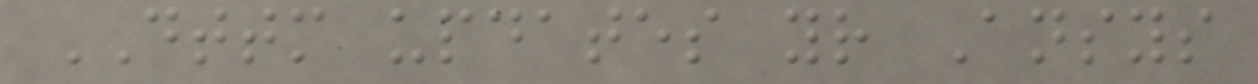DTTM updates your Ansys
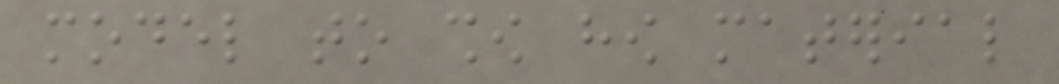model to show how material
